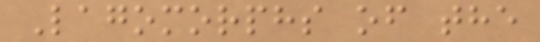Lagomorphs of the
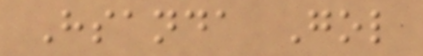Hsanda Gol
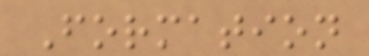Formation
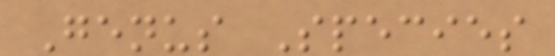Genus Species
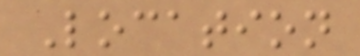Location
